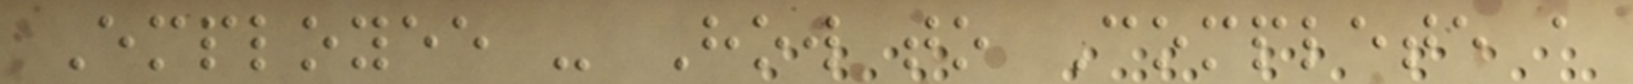Employee - How to Complete a
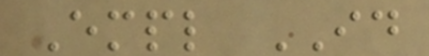Empl ID
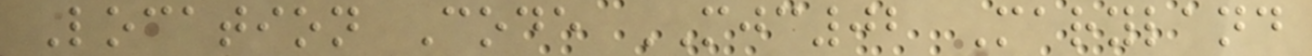Location Code MJC02 Maryland
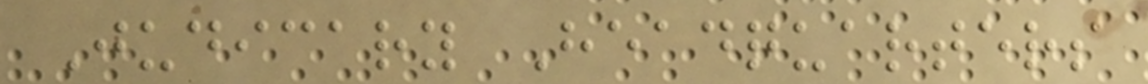Judicary Headquarters
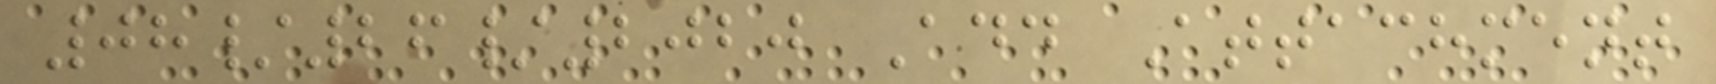08/26/2020 Add Attachment
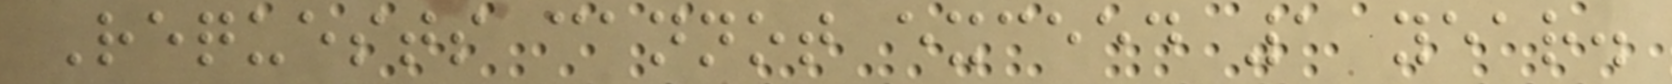Requests cannot exceed 1 year.
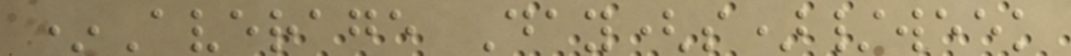*Average Day(s)/week
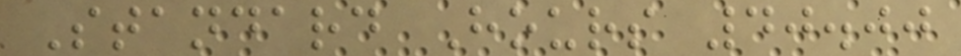Standard Hours 40.00
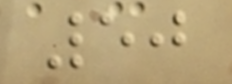50
